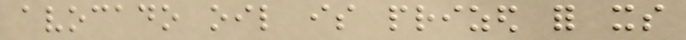avocado oil is prized for its
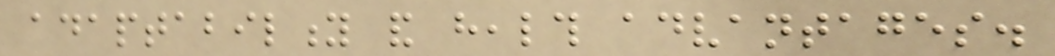adaptability and health advantages.
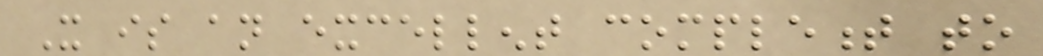It is an excellent complement to
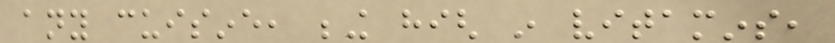any cuisine, being high in vitamins,
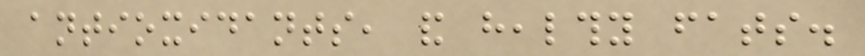antioxidants, and healthy fats.
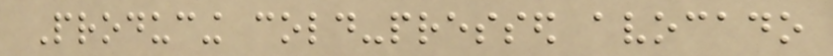Producing cold-pressed avocado
